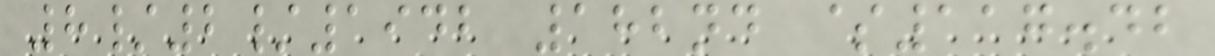8/2/1942 182nd $117.42
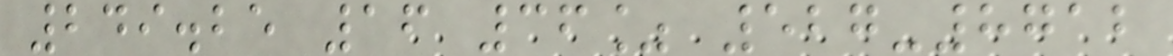249.25 16 36% 527-8712
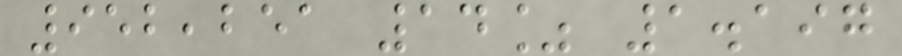952,251 14% 1.197
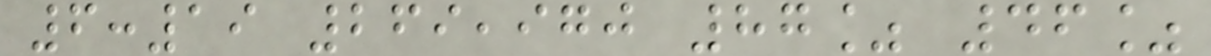6:19 269,970 87% 46%
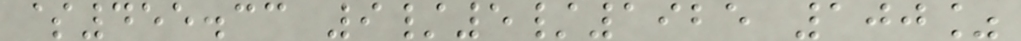$455.33 9/5/1925 100%
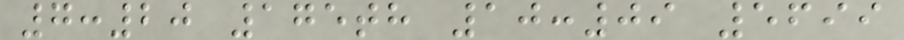7:20 175th 10:09 5699
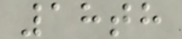18th
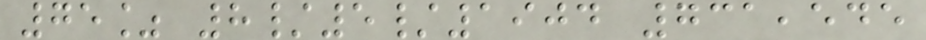75% 8/5/1904 731,545
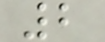2
